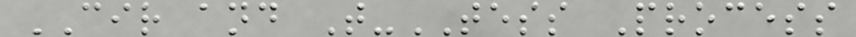CIR and T-TESS Process
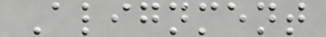Alignment
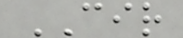CIR
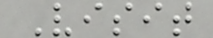Visit
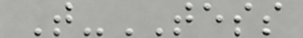T-TESS
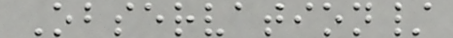Observation/
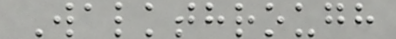Walkthrough
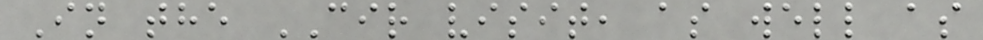In the CIR visit, as well as
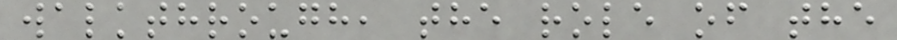walkthrough, the role of the
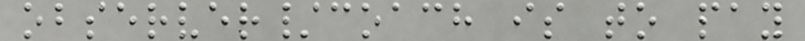observer/coach is to pay
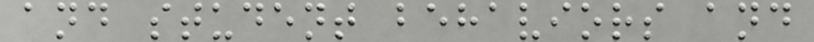and student behaviors and
